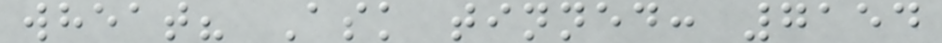wheat? Ask tinned: 7154
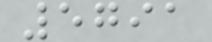5791
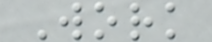Work
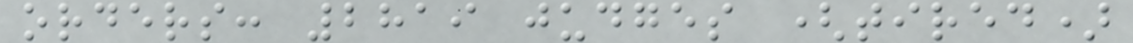orders: 2819 judges (tired)
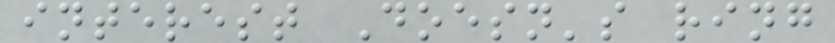interest Doesn's ring
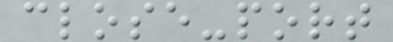close-port
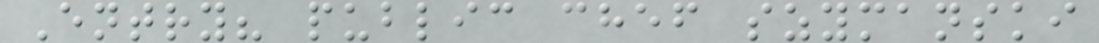Entry? public chef szymanski
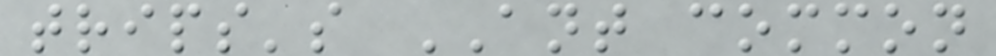trips's ANT common
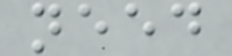need
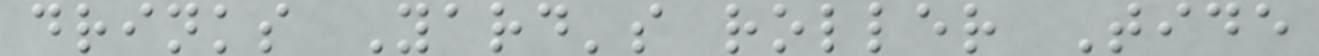drinks Yard's roller Tide
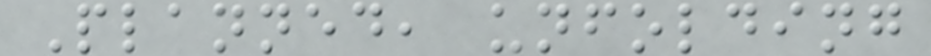Planned, unfolding
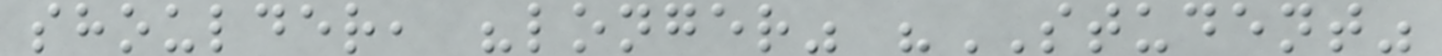shoulder, "longer" "STUDENT"
